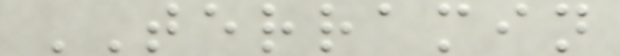TERRAMIN
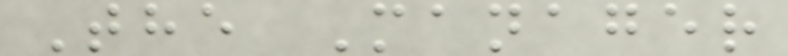The Manager
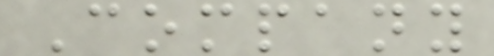Company
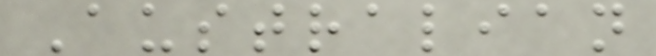Australian
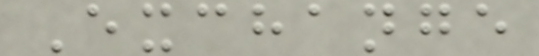Exchange
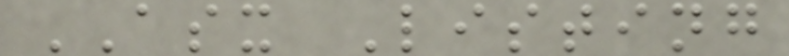ASX Listing
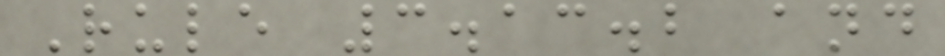Rule 3.13.2 and
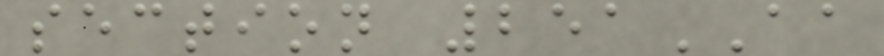section 251AA
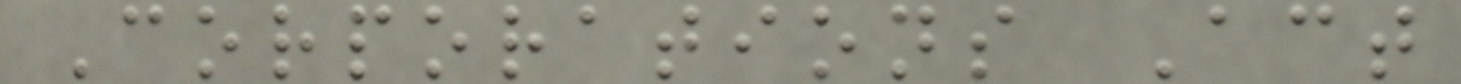Corporations Act
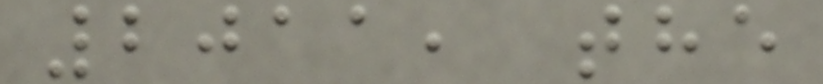2011, the
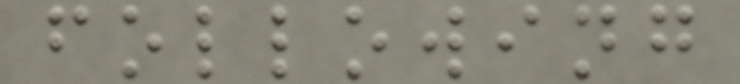following
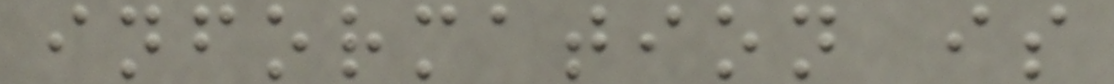information is
